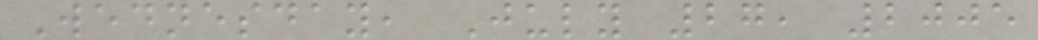Wednesday, July 27, 2005
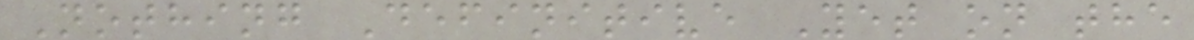Nothing Definitive Yet on the
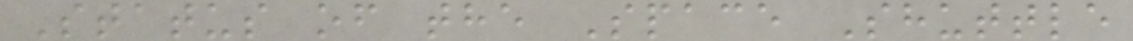Status of the Space Shuttle
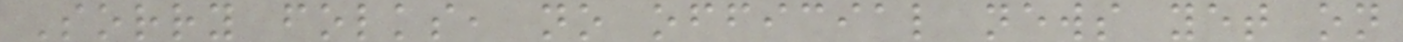Sorry folks, no official news yet on
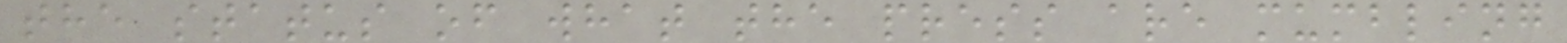the status of what the press are mumbling
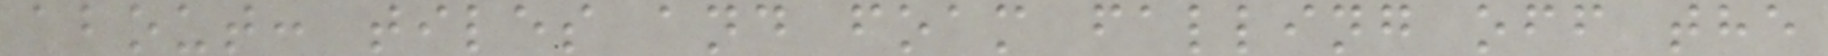about: tiles and foam falling off the
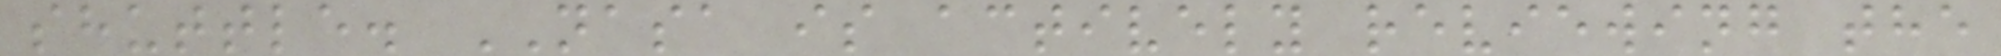shuttle. NASA is actively reviewing the
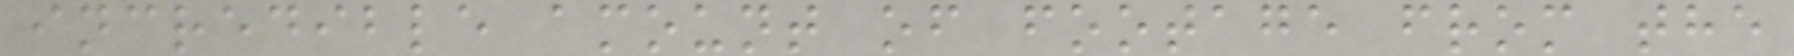incredible amount of footage from the
